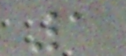1
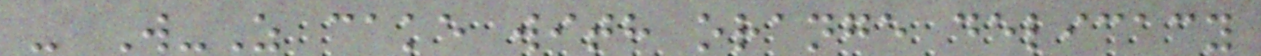- W-Z cake with orange delicacy
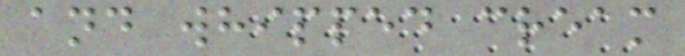and whipped cream
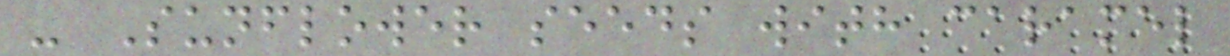- Sunflower seeds with caramel
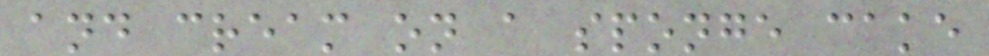and cream on a sponge cake
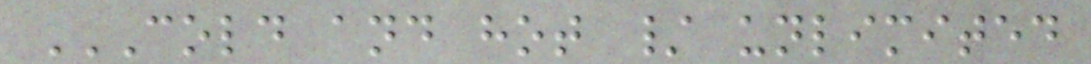COLD AND HOT / UNLIMITED
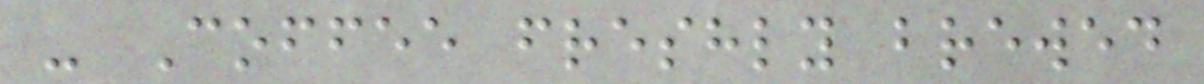- Coffee freshly brewed
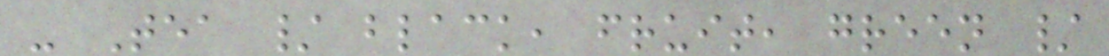- Tea / black, fruit, green /
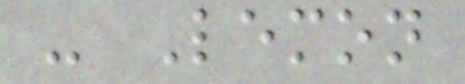- Lemon
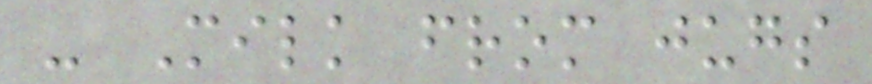- Milk from jugs
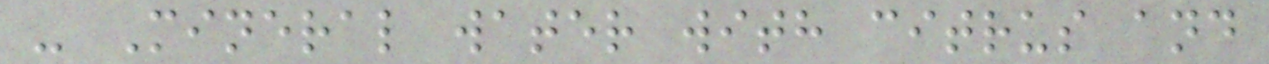- Mineral water with citrus and
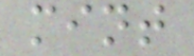mint
